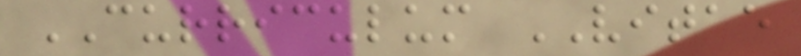CURRICULUM VITAE
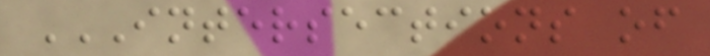INTERSECTIONS OF
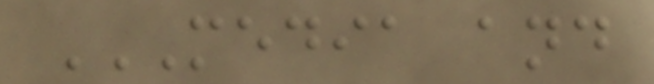MEDIA AND
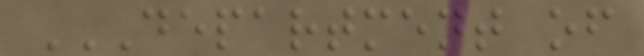DEPARTMENT OF
